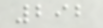292
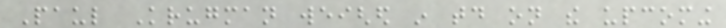Paul Krugman weighed in today on the upcoming
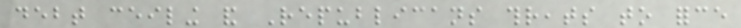debt ceiling and Republicans threats to force
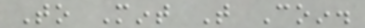To Mint That Coin.
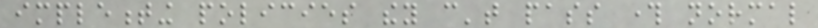implementing policies they can't pass through normal
